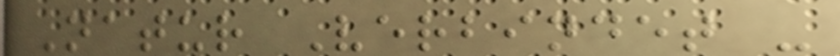Natur Verbindet -
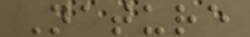Nature
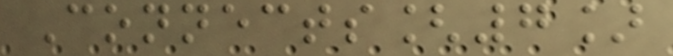Connects[7]
